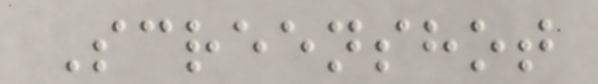Screenshot
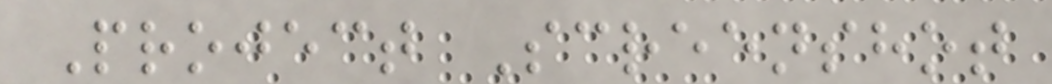Project Screenshot
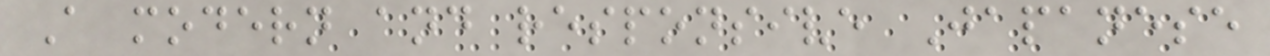A modern and responsive Japanese
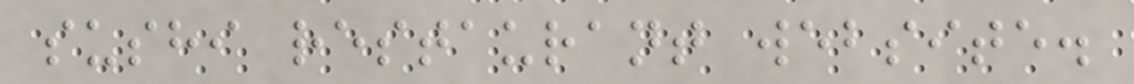sushi restaurant website.
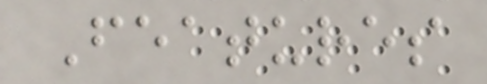Features
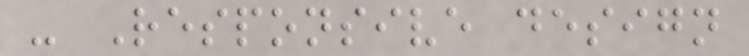- Responsive design
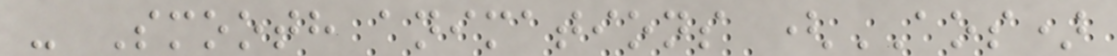- Smooth animations (AOS)
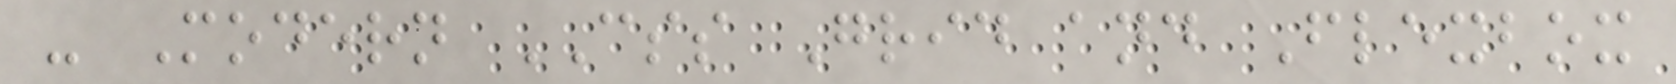- Modern CSS Grid and Flexbox
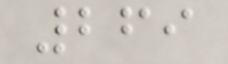269
